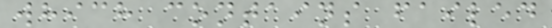which contains failed
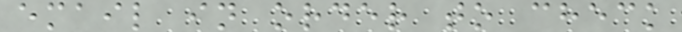email in order to check
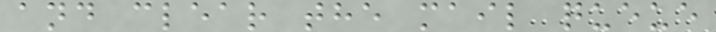and clear the mail queue
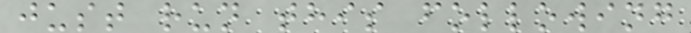just run this following
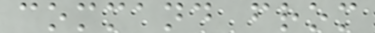command from
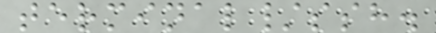terminal/ssh.
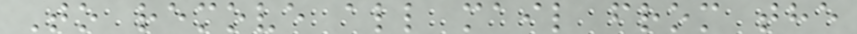To remove all mail from the
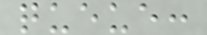queue:
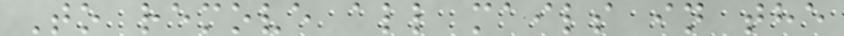To remove all mails in the
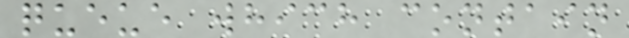queue which contain
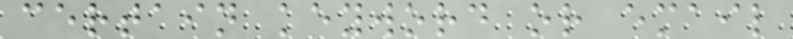certain keyword or email
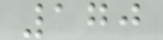170
